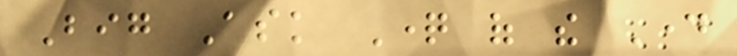Big Ask Question of the Day
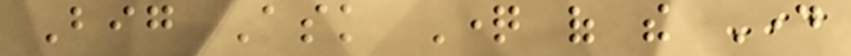Big Ask Question of the Day
